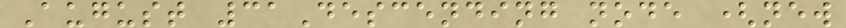August 31Descending node (new
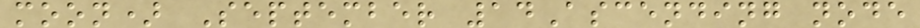moon) September 14Ascending node
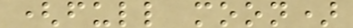(full moon)
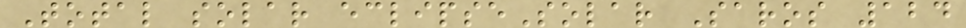Total solar eclipseSolar Saros 124
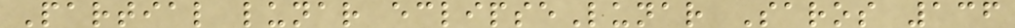Partial lunar eclipseLunar Saros 136
